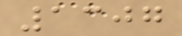1307
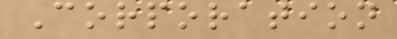Corporation
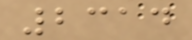2314
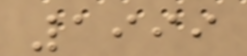1999
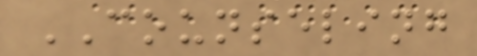COUNSELING
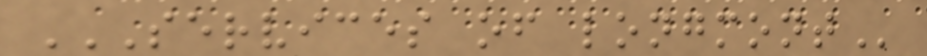SERVICES OF LONGMONT
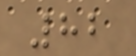82
